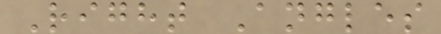Right Angles
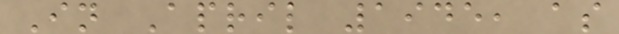In April 1945, as
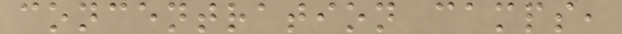concentration camps,
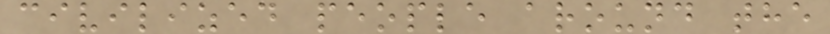civilized people around the
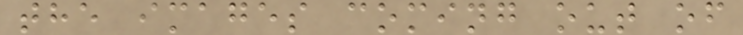the images coming out of
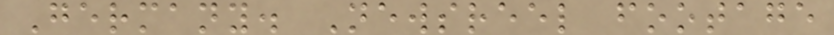Germany. Newsreel footage
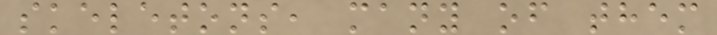skeletons, many of them
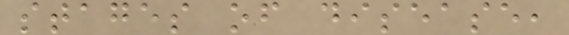stages of disease,
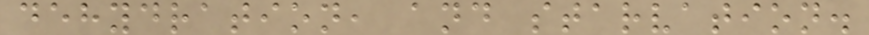dehydration, and starvation.
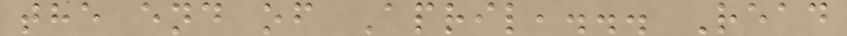the end of April,... Read
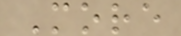More
